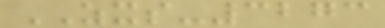ZXS-3273
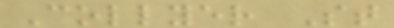Collyer St
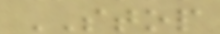STOP
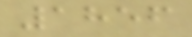1856
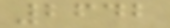2642
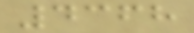4368
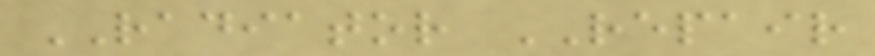RADIATOR REPAIR
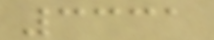3331
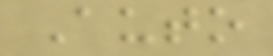Auto
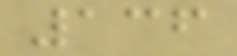136
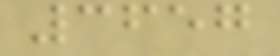3657
